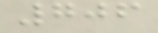706
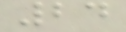24
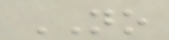NO
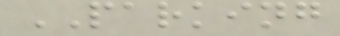PARKING
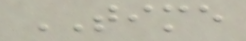TIME
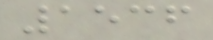1536
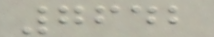7642
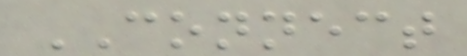CONNECT
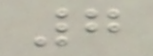7
